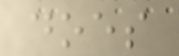does
